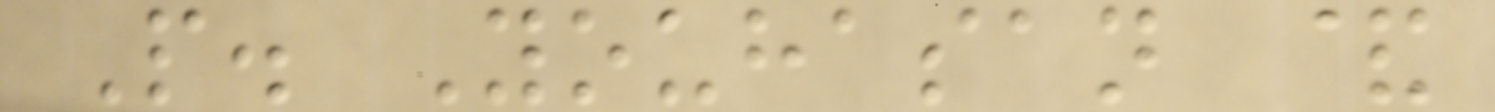P. Youhasan &
